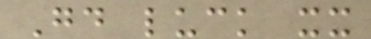Good luck xx
